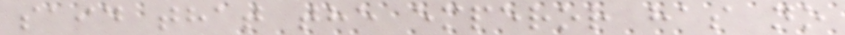said that the emperor has no
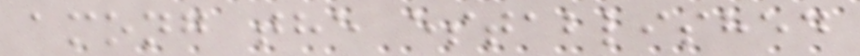among the established
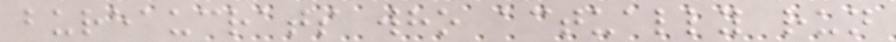bureaucrats who actually run
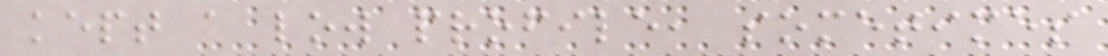kept a low profile, sometimes
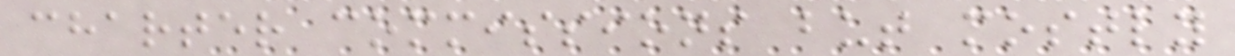charter commissions but mostly
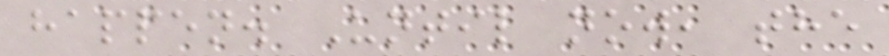happen. Until now, the
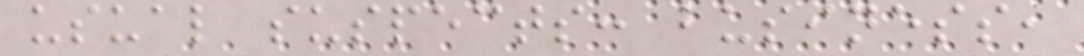usual suspects: business,
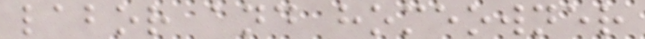labor and homeowner
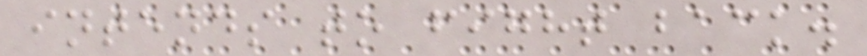intends to fight back.
